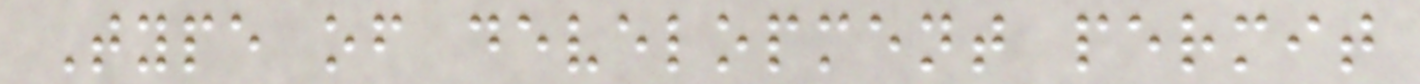Type of development permit
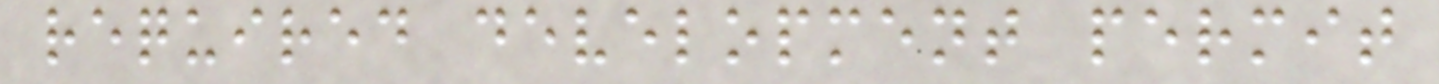required development permit
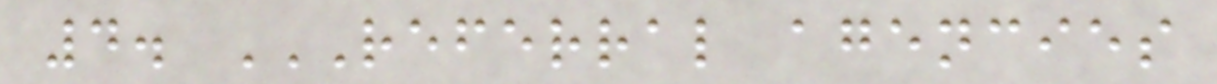4. REFERRAL AGENCIES
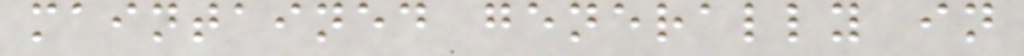maintained generally in
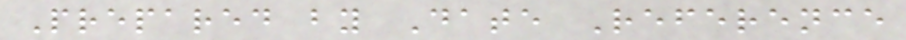Prepared by Date Reference
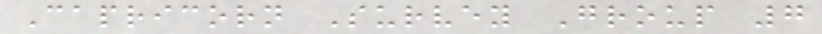Capricorn Survey Group 7
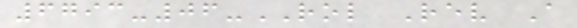6793-06-ROL Rev A
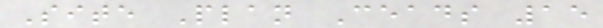Site Plan Ceads 15
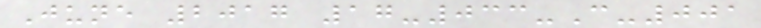June 2017 17-033-C-001
